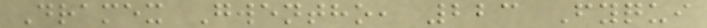Dramex Gwentho, 223 Fyqui
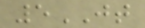5JT
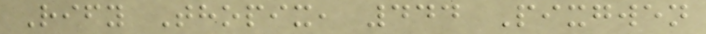Rify Thopix, 444 Pixgwen
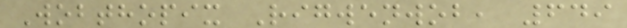Wobthopix Rigwenwob, 649
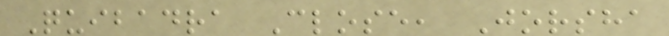Quibadra Close, Jorsha
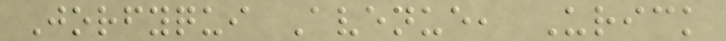Jorfyqui Avenue, Urick
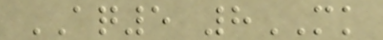AQ5 8MK
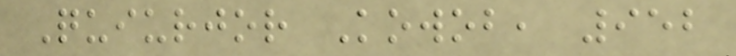Quiurjor Kowob, 952
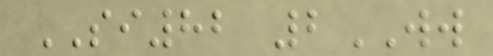SI82 2WW
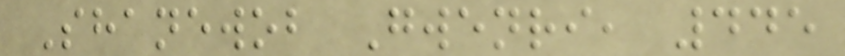Shanewob Gwenri, 445
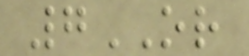7OR
